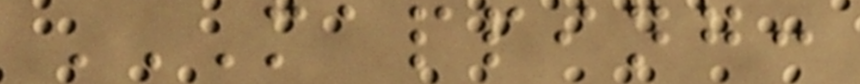MAPPING:
